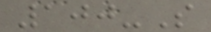100-S
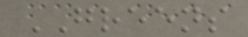GREENS
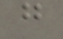g
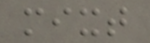mixt
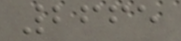2665
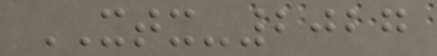XTX-2027
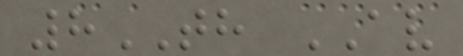8TH AV
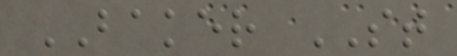BAKER ST
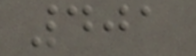401
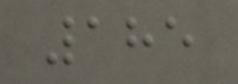185
